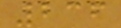236
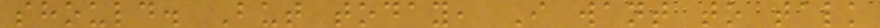should. But today, I want to talk
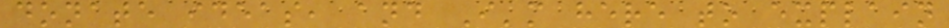donate ideas, and I'm here to explain
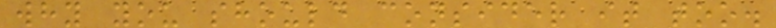why you should consider it too.
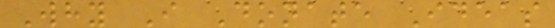Why I Donate Ideas
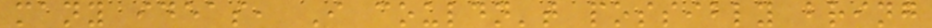many ideas, I couldn't possibly bring
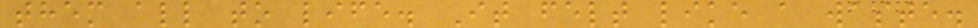them all to life. It felt like a waste.
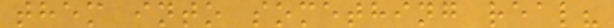them into something real?
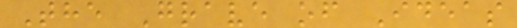The Grave of Ideas
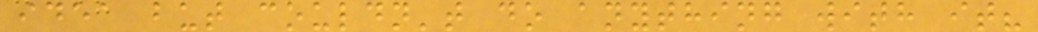idea but couldn't do anything with it?
